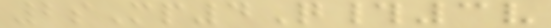2sMp4Q#3v
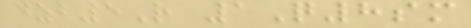dzb5R 1Q8sm
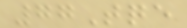77Tqe
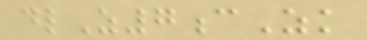dlZ7cZk
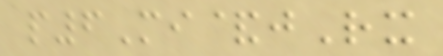p6Mi&jRx
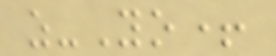z-Yo+
